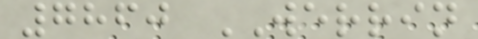7860 WERRIN
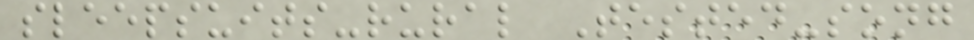sleepsuits-rural Tested-song
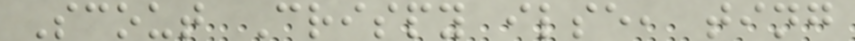Scout Crispy ilse, ting
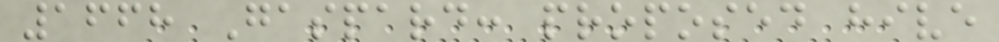1668 Gaspard: proposed hive
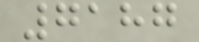7187
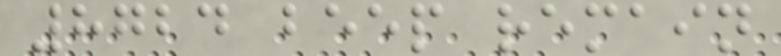8724 beep remain
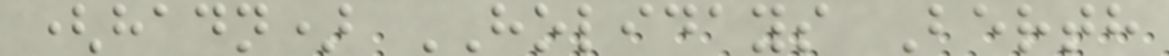(hadn) HOLIDAYS Berth
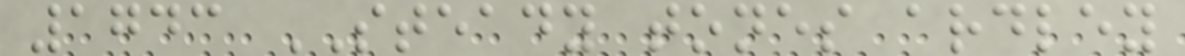1743 STEADY tones ardley
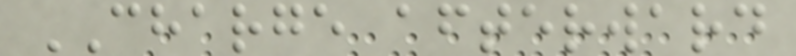CHARGE afterward
